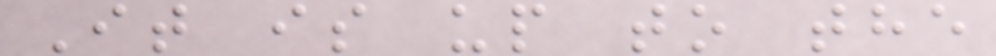It is up to the
